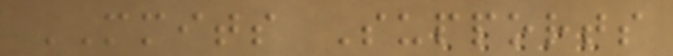MMITS Supports
